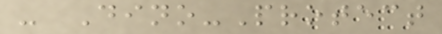- Dino-Protect
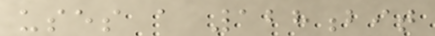uses a 128bit
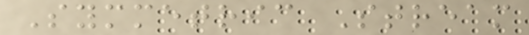Symmetric Stream
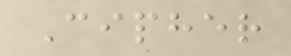Cipher
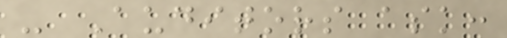- Auditors ask:
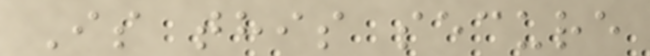Is this secure
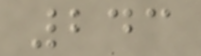243
